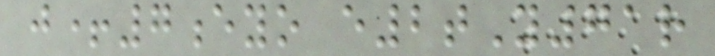j+7eyo e2tY71r
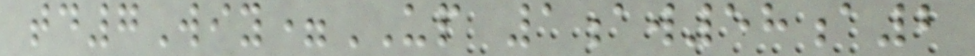td7Wiy=UP 1aw58a2
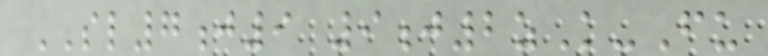SL7j9 9j2zK-Fu
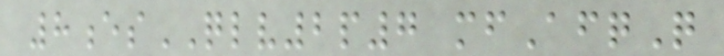8esQLV2p7 mfAfqQ
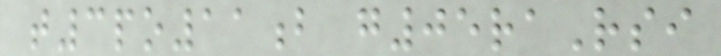t3po11b g05raRsi
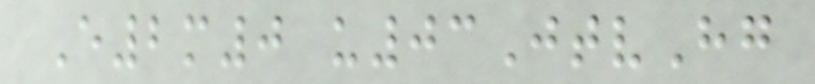E2m0 u03JtvHg
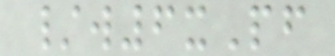/w6xPf
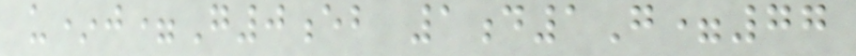u*j=G0eb 1d1G=77
